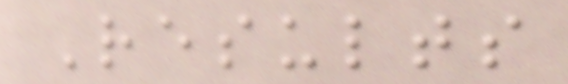Results
